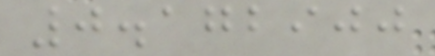0.172900
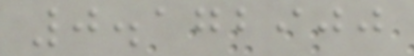0.172900
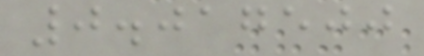0.017500
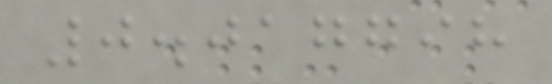0.017798
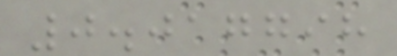0.017798
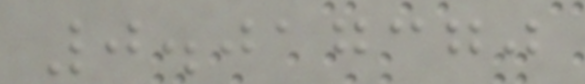0.017370
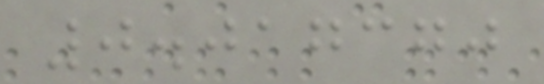0.017370
